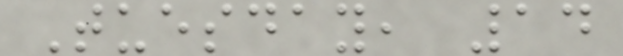Tuesday, 14
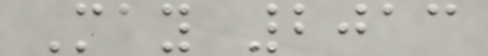May 2013
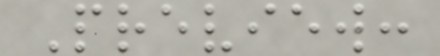Preview:
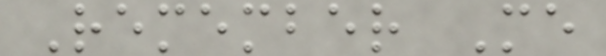Remember Me
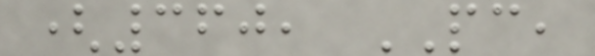(360, PC,
